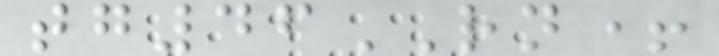tg46RN+
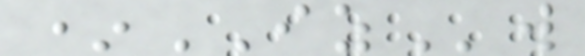*IZw
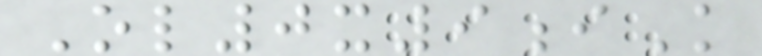Ol0x9iK
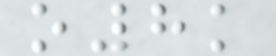o8k
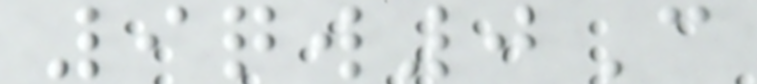9qw0C
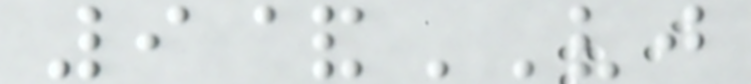9&VJ
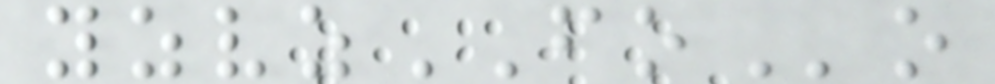yzvzFOo
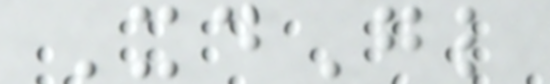XdGl
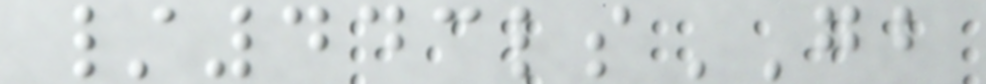/443lsGB
